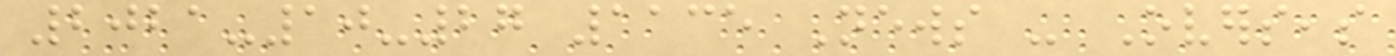2021-10-27 1135 News - Overseas
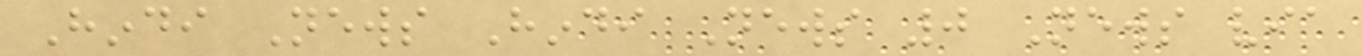Hindi News Hindi News 0 News via
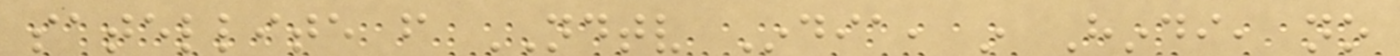satellite from NDTV India, in Hindi, no
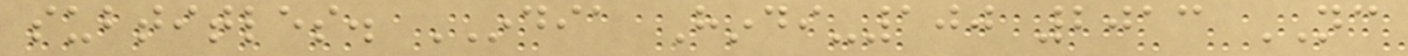subtitles. INDIA Hindi-100 2013 NC
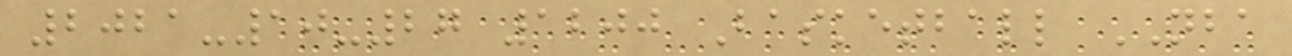2021-10-27 1200 Basketball NBA
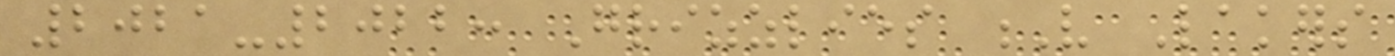2021-2022: Grizzlies V Lakers
